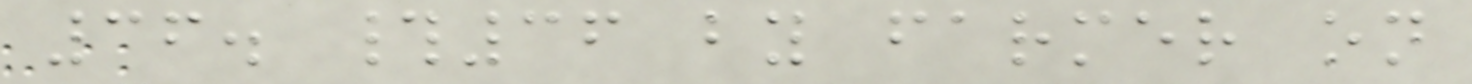36. #36 by farmer on
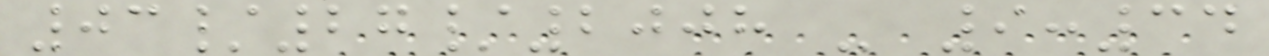03/27/2008 - 9:34
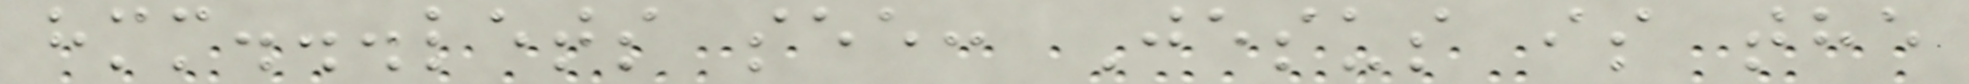hmm...lets see: Jesus is the
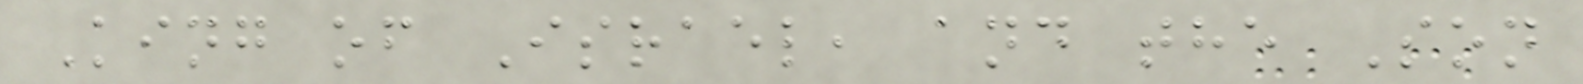King of Israel, and the Son
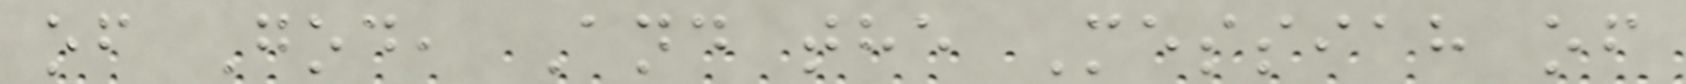of God, And the Messiah of
